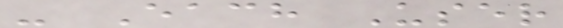- Each User
